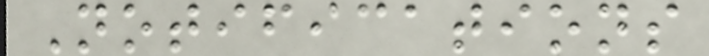Notifications
